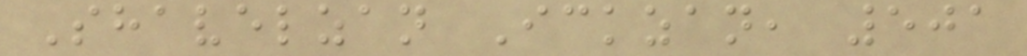Shavelzan Ickzan, 501
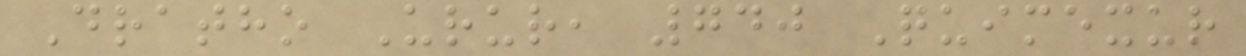Dratho Urur, 740 Quimexur
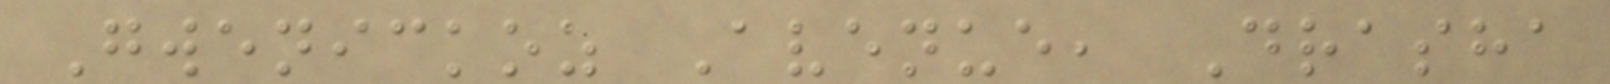Gwenickoz Avenue, Drasha
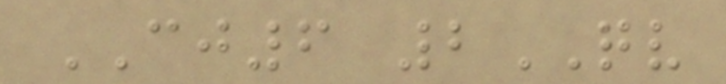CJ6 2QV
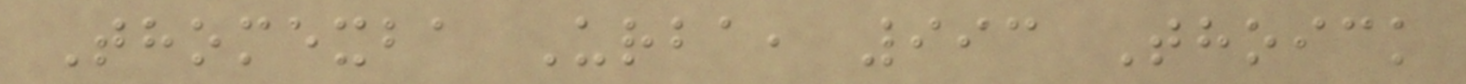Thomexba Urba, 993 Thoick
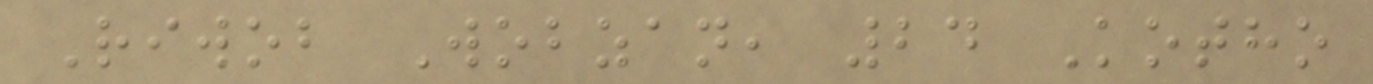Riwob Wobzan, 24 Kotho
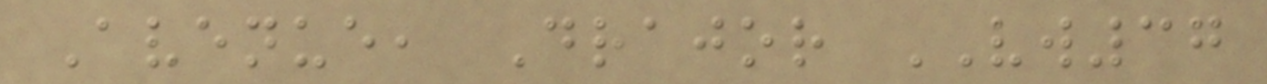Avenue, Drajor VW37
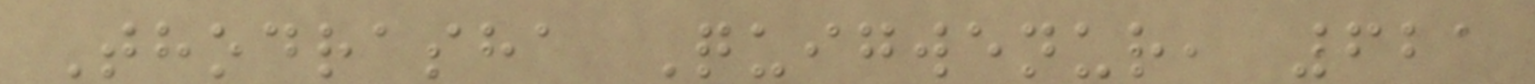Thodrasha Quigwenur, 621
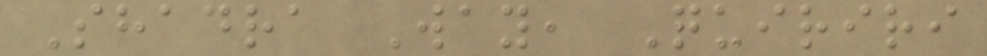Shadra Way, Quiriri
